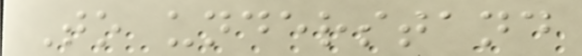To understand
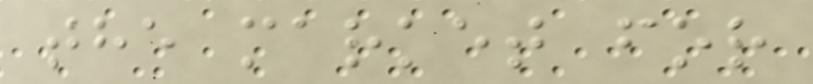the market for
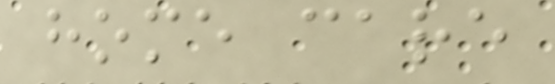home care
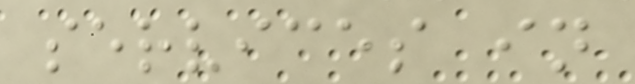services in
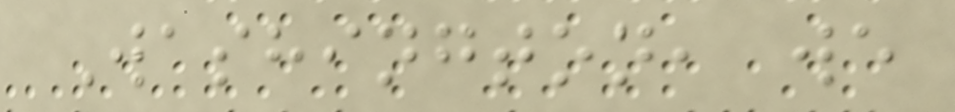Washington, we
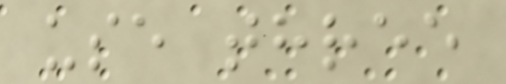use three
